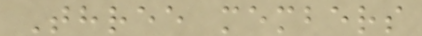Three members
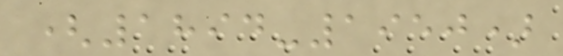(1894-1950)
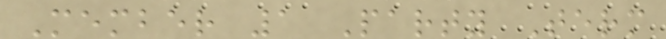Member 1 Party Term
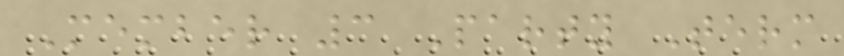Member 3 Party Term
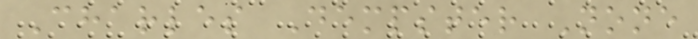Charles Dempster None
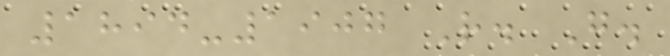1894-1907 R. G.
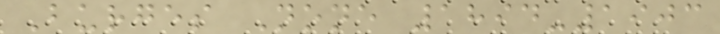Burges None 1894-1903
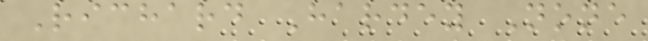Richard Hardey None
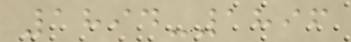1894-1896
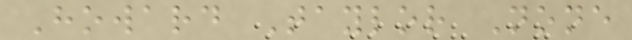Howard Taylor None
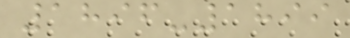1896-1899
